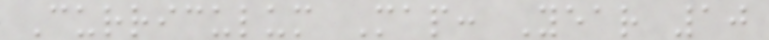Curriculum Map: Year 10
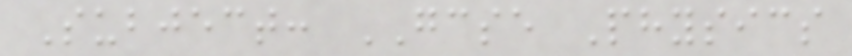Subject: GCSE Physics
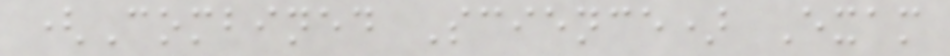(Combined Science) Exam
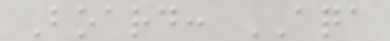Board: AQA
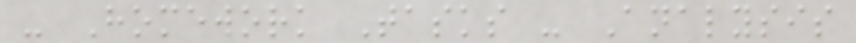- Homework Tasks - Analysis
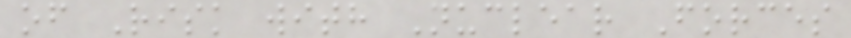of Risk with Nuclear Forces
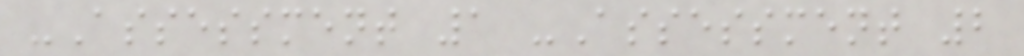-Assessment 1 -Assessment 2
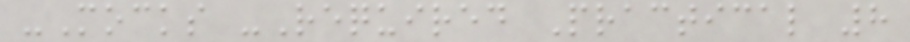-Mocks -Required Practical 8
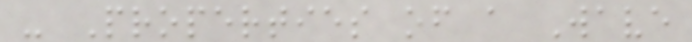- Properties of a Wave
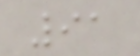91
